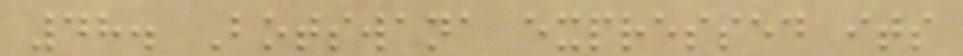48. Botswana expressed its
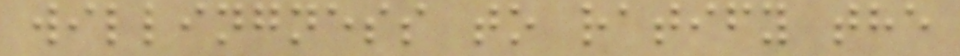willingness to ratify the
